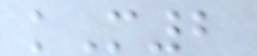kM2
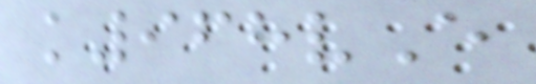k968vE
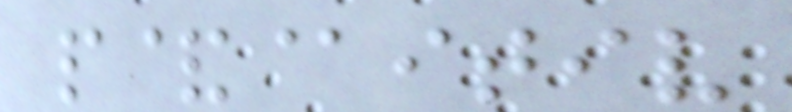p&@itiv
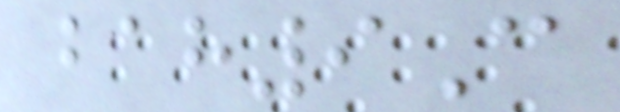bah9C
